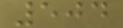504
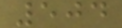504
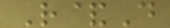R&D
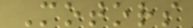Motors
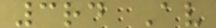3rd Av
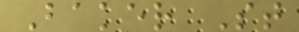Baker St
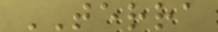TERRA
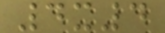4x4
